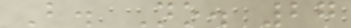B. No. 27
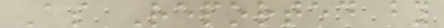As Reported by
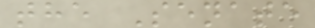the Senate
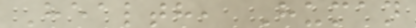Health, Human
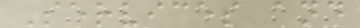Services and
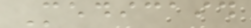Medicaid
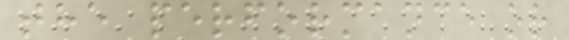the performance or
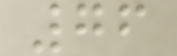76
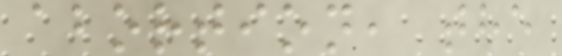abortion, the
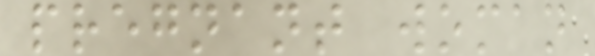pregnant woman
